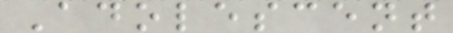Adolescent
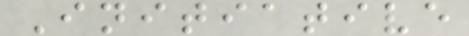Initiative
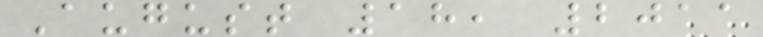August 18, 2011
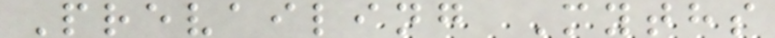Prevailing Myths
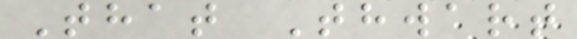That Thwart
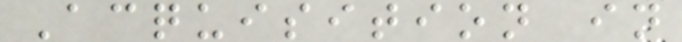Acquisition in
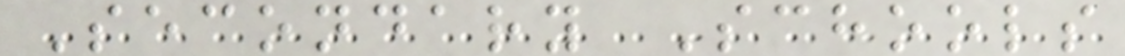Secondary Schools
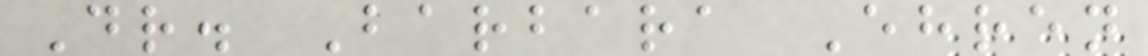Dr. Barbara Ehren
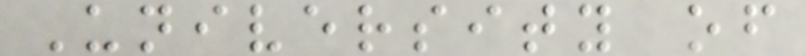University of
